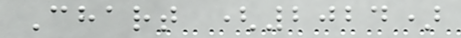Chart (2024)
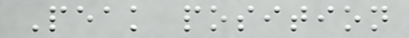Peak position
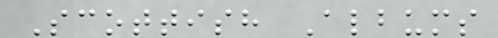Scottish Albums
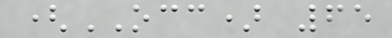(OCC) 65
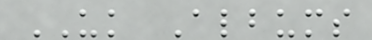UK Albums
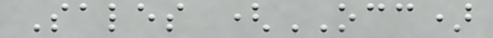Sales (OCC)
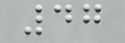47
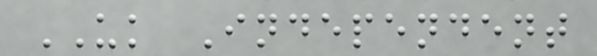UK Independent
